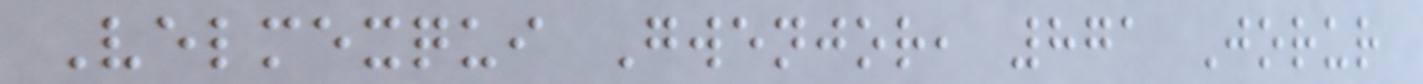Velmexqui Gwenjor, 871 Jorur
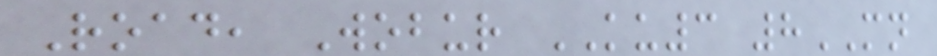Road, Wobur KU3 8MN
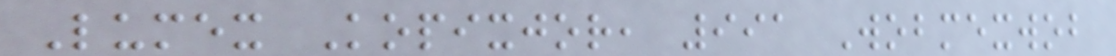Lumex Kopixjor, 991 Wobmexwob
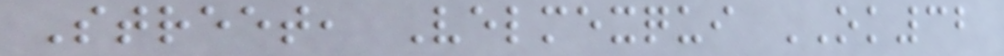Street, Velmexqui OK32
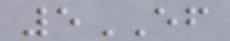5EF
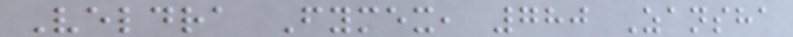Veldra Fymex, 780 Zansha
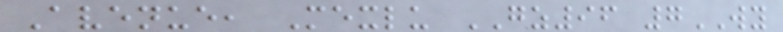Avenue, Mexlu GZ96 7WY
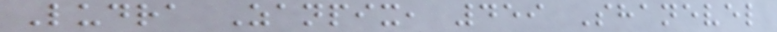Ludra Zanpix, 459 Shanevel
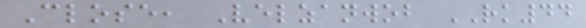Close, Velzanwob RK44
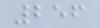256
